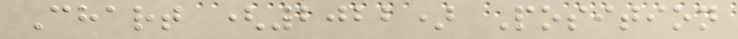Chart (2022) Position
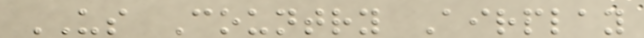US Country Airplay
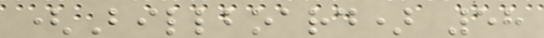(Billboard) 58
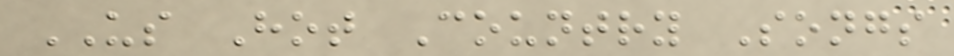US Hot Country Songs
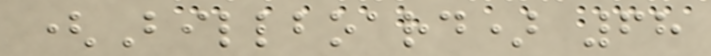(Billboard) 68
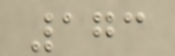173
